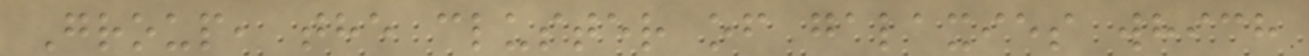Group, the cluster of galaxies which
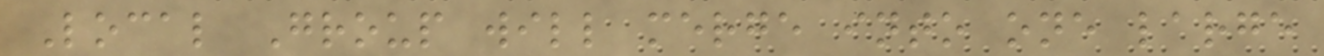Local Group will merge into one large
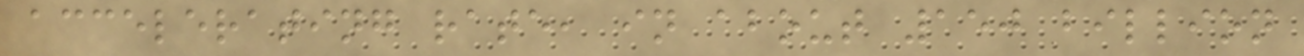accelerating rate, in about 150 billion
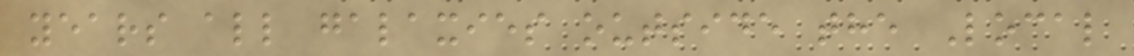years all galaxies outside the Local
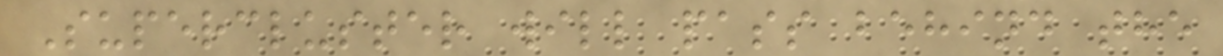Supercluster will pass behind the
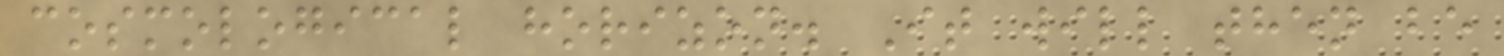cosmological horizon. It will then be
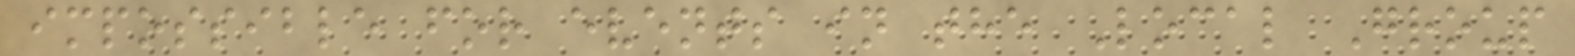impossible for events in the Local Group
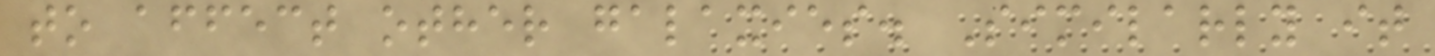to affect other galaxies. Similarly it
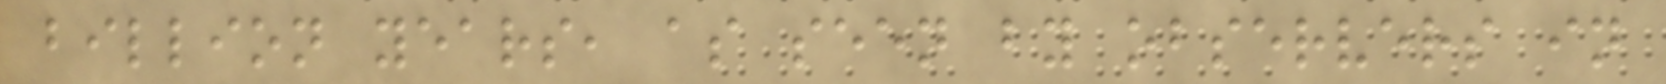billion years, as seen by observers in
